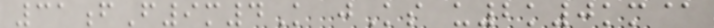31fF9m4K jKs u2k0km@
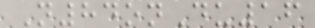N84onDu16
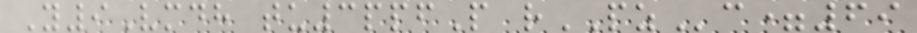Y9Vmdh tu3ppfP rPZc=69
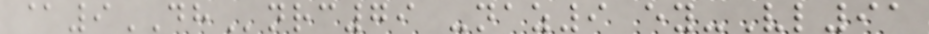@9DHnrc79 -naz9 ey-Vl91
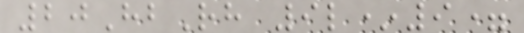20HbRh 9l*9=
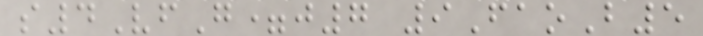s4VfG=j7 9FaoB5
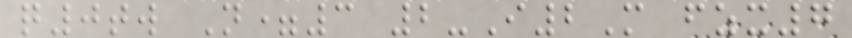q0tw N=3 2-I2M fzx7
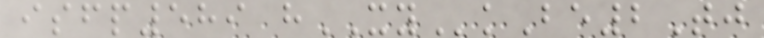isfp589 hXYkBe2Tj
